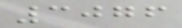3076
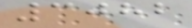3082
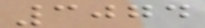3074
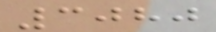3080
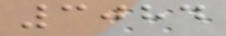3084
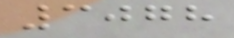3078
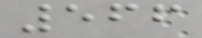566
